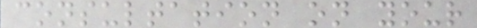consultation on your
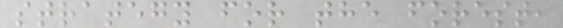strategy for the forest,
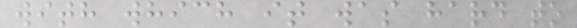with which it was hard to
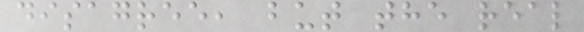disagree, but the real
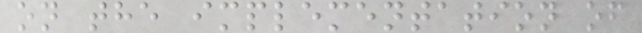on the implementation of
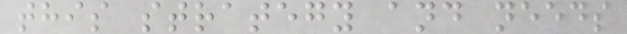this strategy and needs
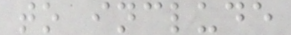to include
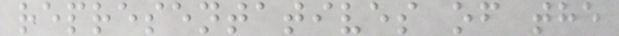representatives of the
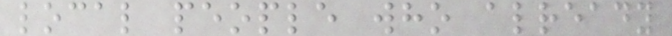local people who already
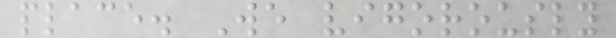place. We vigorously
